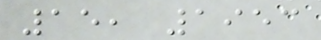15, 1953
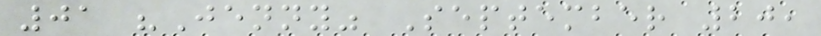01 "Jenny" September 20,
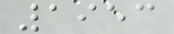1953
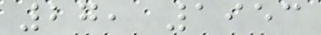27, 1953
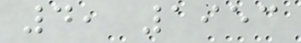4, 1953
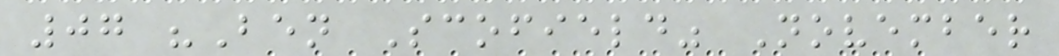07 "Ben Scofield" November
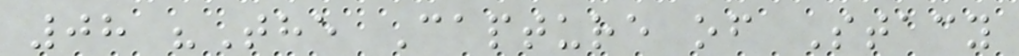08 "The Capture of Stacy
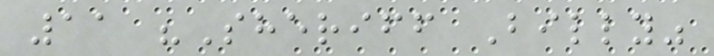11 "Sheriff Billy"
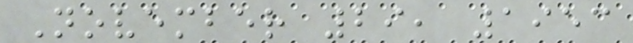November 29, 1953
